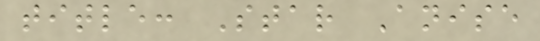title: Star Anise
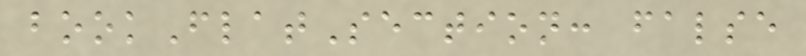bookFlatSection: false
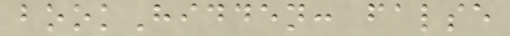bookHidden: false
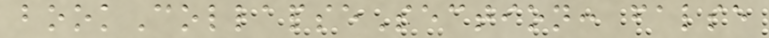bookCollapseSection: false
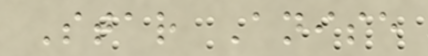Star Anise
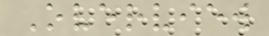Overview
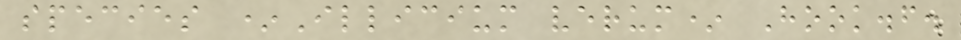species *Illicium verum* Hook.f.
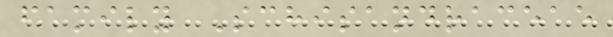family Schisandraceae
